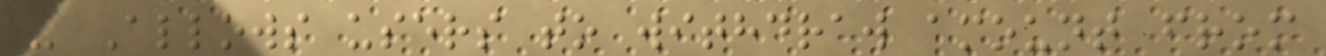- Allows users to withdraw amount from
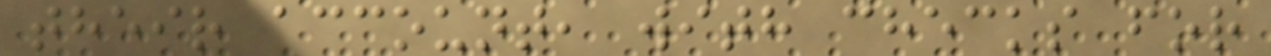their account, with checks for
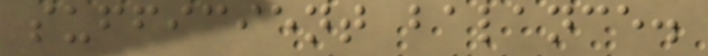sufficient balance.
